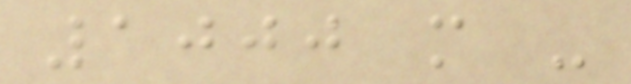1000 m -
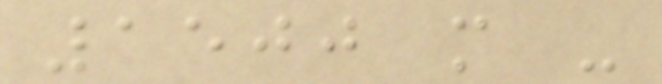1500 m -
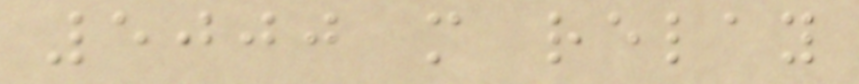5000 m relay
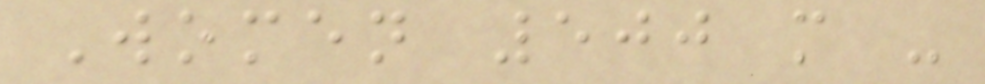Women 500 m -
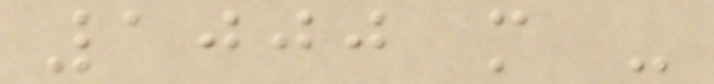1000 m -
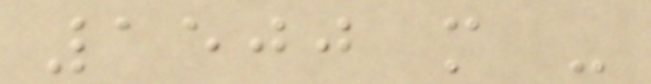1500 m -
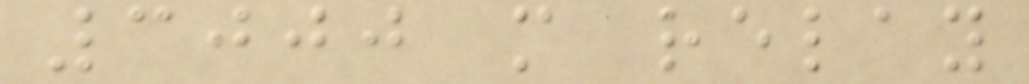3000 m relay
